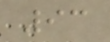93
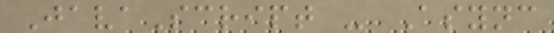JavaScript - Async
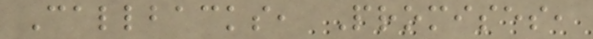Callbacks, Promises,
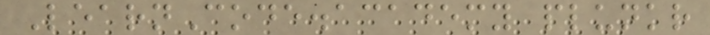LearnCode.academy plunkr
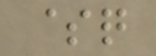$q
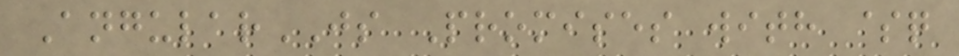AngularJS Promises with $q
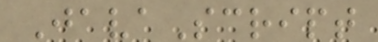JavaScript
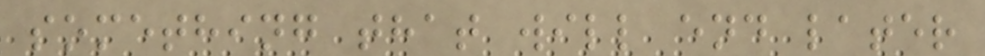something that will end later
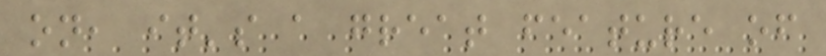on, it's a great feature of
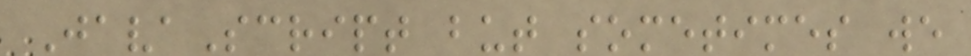JavaScript but sometimes we
